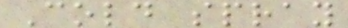Cold spray
